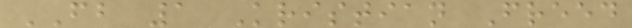FB 1 Kristian Freed
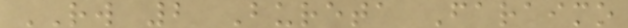RW 2 Bureta Faraimo
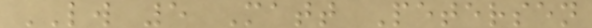LW 5 Matt Petersen
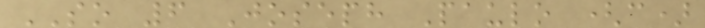SO 6 Joseph Paulo (c)
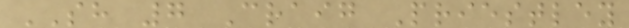SH 7 Craig Priestley
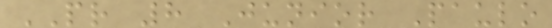PR 8 Junior Paulo
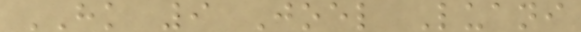HK 9 Joel Luani
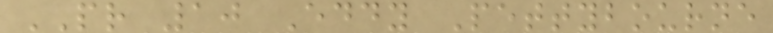PR 10 Eddy Pettybourne
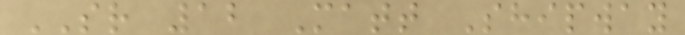SR 12 Matt Shipway
